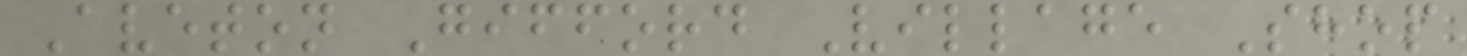Aveton Gifford Village Shop
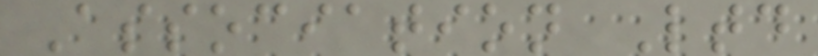Association Ltd
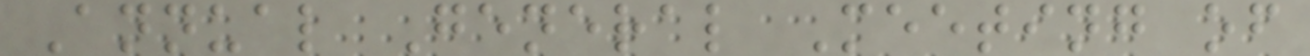Annual General Meeting of
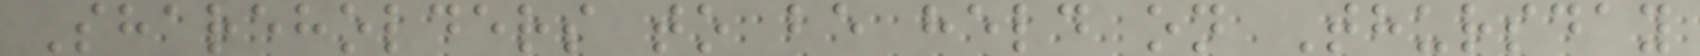Shareholders to be held on Thursday
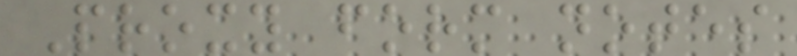Proxy form notes
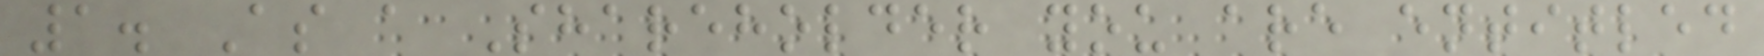1. As a Shareholder you are entitled
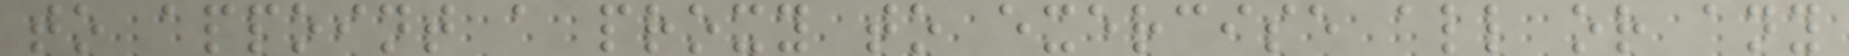to appoint a proxy to exercise all or any
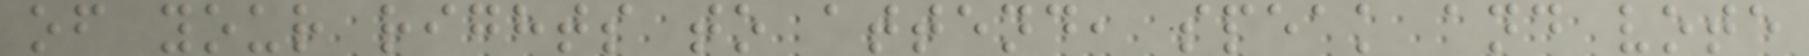of your rights to attend, speak and vote
